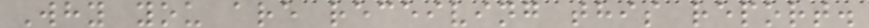Why you are receiving this report.
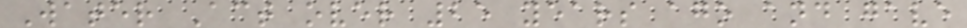Water Act over 25 years ago and gave
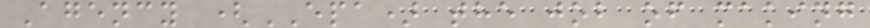Agency (EPA) the job of making
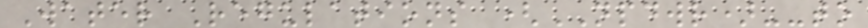Water Regulations (NPDWR)--to
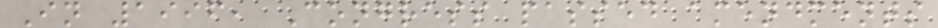In 1996, Congress passed amendments
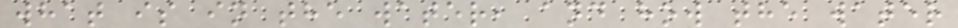what is in the water, and how the water
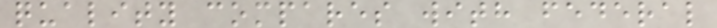quality compares with federal
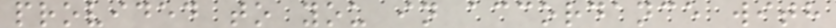provided to you in accordance with
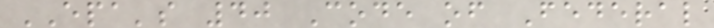EPA's 40 Code of Federal
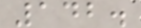142.
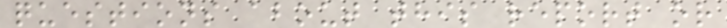questions about this report or
